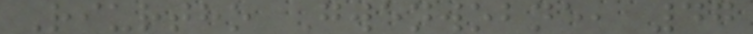Riurtho Gwenwobne, 47
